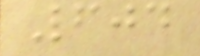604
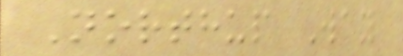Northup Way
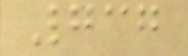737
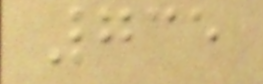735
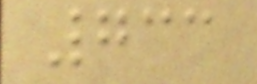733
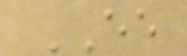EE
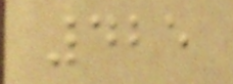425
